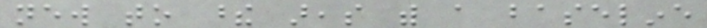new to these areas with a baseline
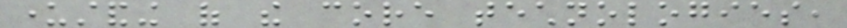understanding of the core technologies,
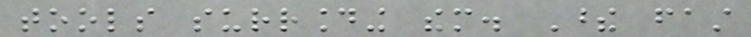tools surrounding them. These fast
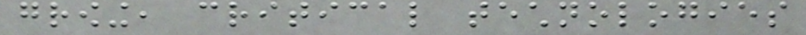growing, critical technologies
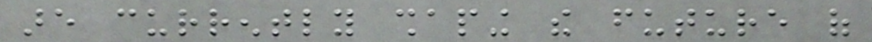are currently shaping the future of
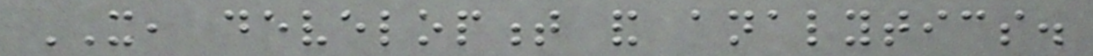IT, development and analytics.
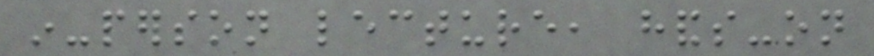in-person lecture, hands-on
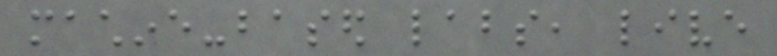machine-based labs, live
